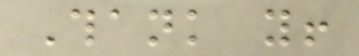Thank you!
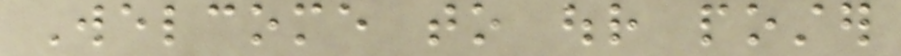Welcome to our poster
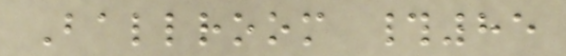Ballroom #85
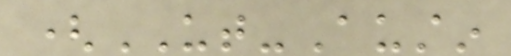(UT-Austin
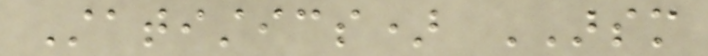Statistics) ARSM
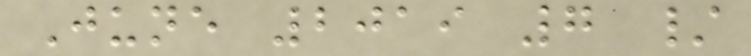June 2019 7 /
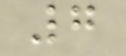7
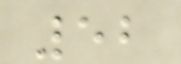52
